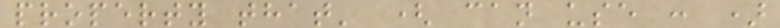property that' ( can use : )
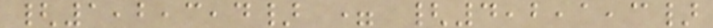{1,2,3,4} = {4,2,1,3}
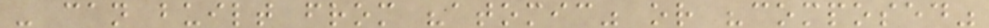- can built from "atomic" or "composed"
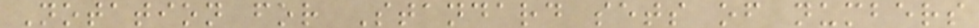Notation for Standard sets of numbers
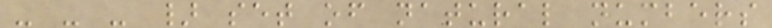- - - } set of natural numbers
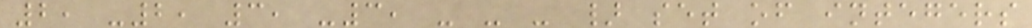2, -2, 3, -3, - - - } set of integers
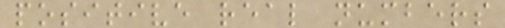positive real numbers
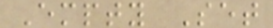Empty Set
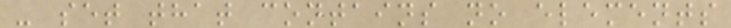- set that contains no elements
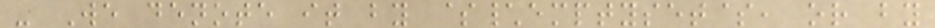- We denote it by $\emptyset$, or by
